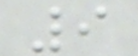9
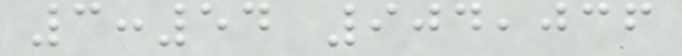3:54 904,036
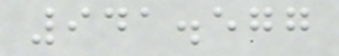941.577
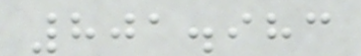801.983
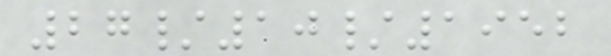27/10/1952
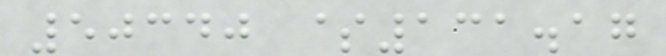50340 $131.17
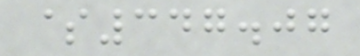$347.07
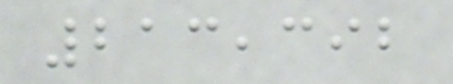213,392
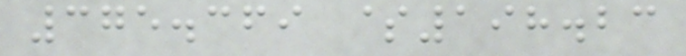375.369 $198.23
